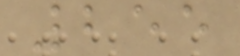255
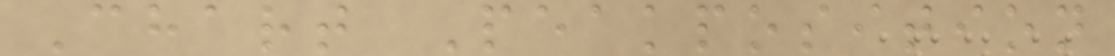Chart Peakposition
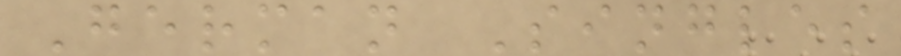German Singles
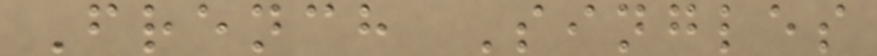French Singles
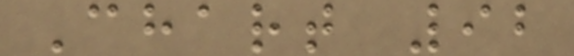Chart 92
